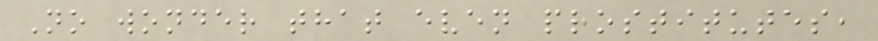No wonder that even prostitutes,
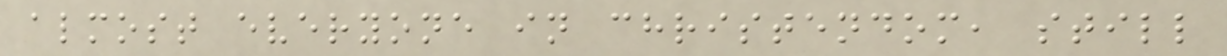almost everyone in christendom, still
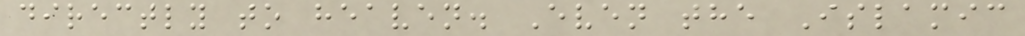directly to heaven. Even the Islamic
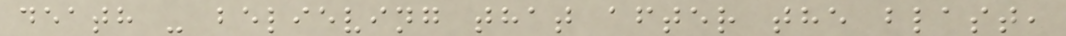death - believing that after the blast,
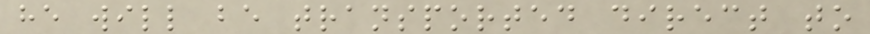he will be transported direct to
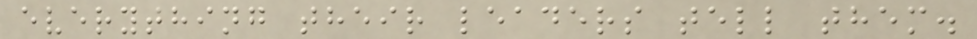everything their leaders tell them.
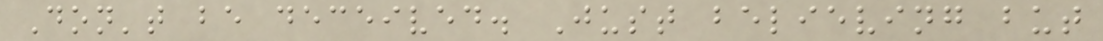Don't be deceived. Just believing but
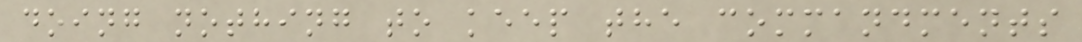doing nothing to keep the commandments
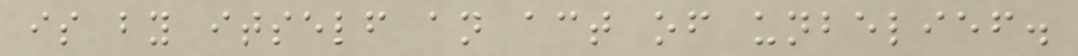is by itself an act of unbelief.
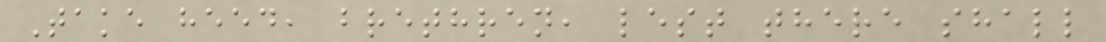Take heed, brethren, lest there shall
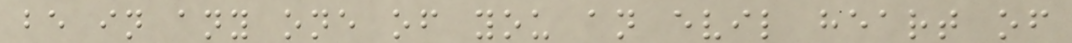be in any one of you an evil heart of
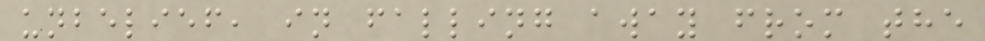unbelief, in falling away from the
